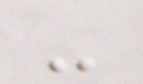-
